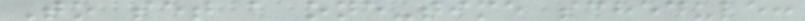To set a one-time schedule:
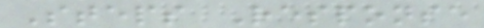Steps Response
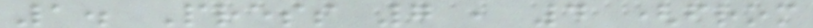1. Press 7 , 4 (from
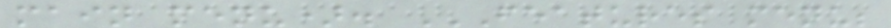main menu). FEATURES MENU;
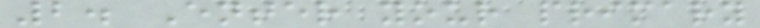2. Enter your primary
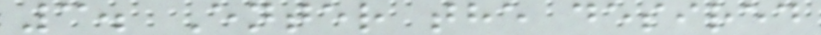3. Enter the desired
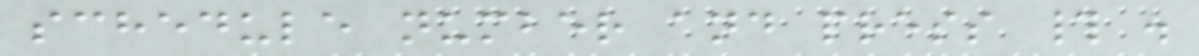schedule number and press # .
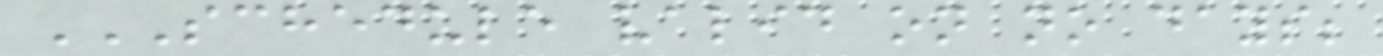SCHEDULE VALID ON NO DAYS;
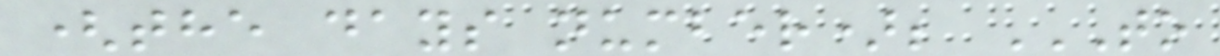(the days number); TO
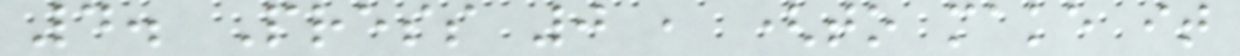4. Press 0 , (to make it
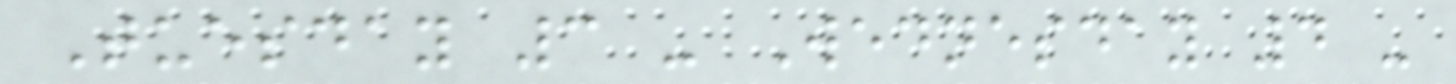Tuesday 3 - Wednesday 4 -
